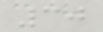30
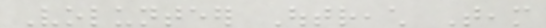Volunteer Outreach Team
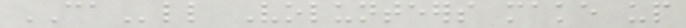CAll Volunteers make up
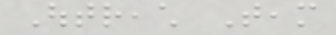Outreach Team
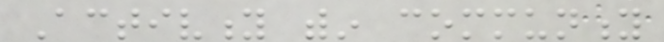Activity within community
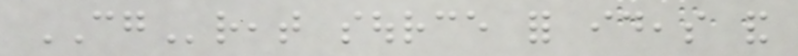CGreat source for ideas and
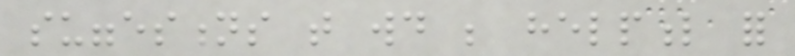suggestions that would be helpful for
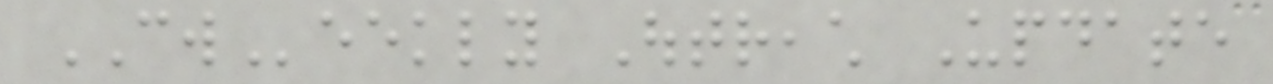CWeekly Outreach Update
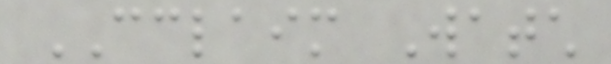CCLAIM Watch
